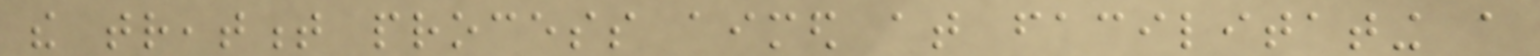the treatment process aimed at facilitating a
